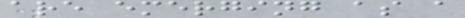are emerging as a
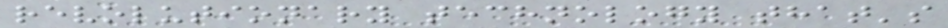revolutionary technology that's
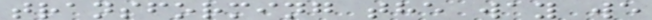transforming the way we
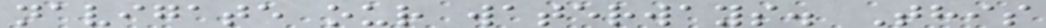navigate our waterways. This
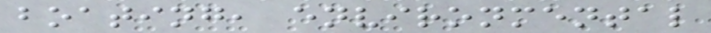boating, environmental
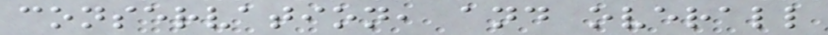conservation, and overall
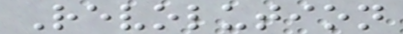Revolution
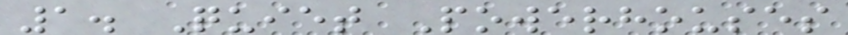1. Quiet Powerhouses
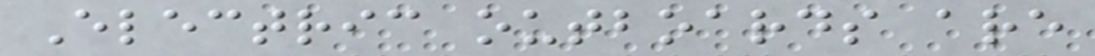Electric outboards are
